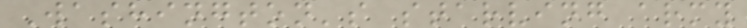Washington's starving army
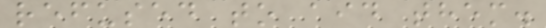refused to aid them.
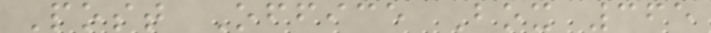Post Office Box 365
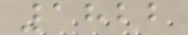1822
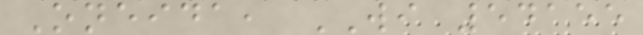Oneida, WI 54155
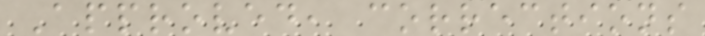Approved, corrections
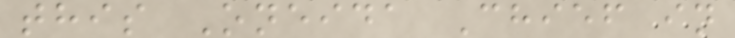this Oneida Chief in
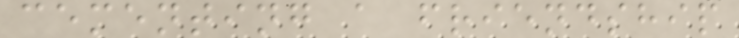cementing a friendship
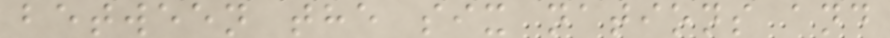between the six nations and
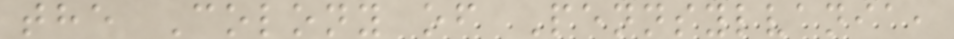the Colony of Pennsylvania,
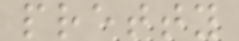pretty
